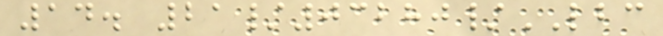14. 21/03280/LBC
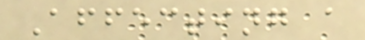Affecting a
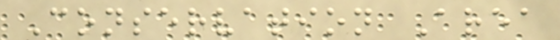Conservation Area
